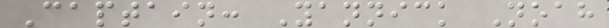Captain: Yannick Noah
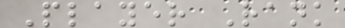Player Rank
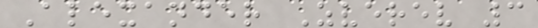Alexander Zverev 3
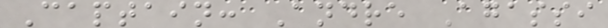Captain: Andre Agassi
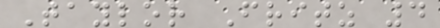Taylor Fritz 4
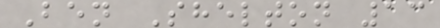Ben Shelton 13
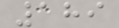189
